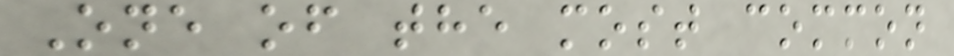One of the most common
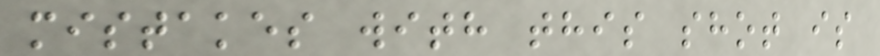mistakes with this shot is
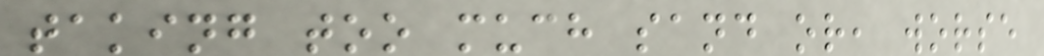taking too much sand or, worse
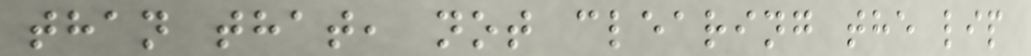than that, not clearing the lip
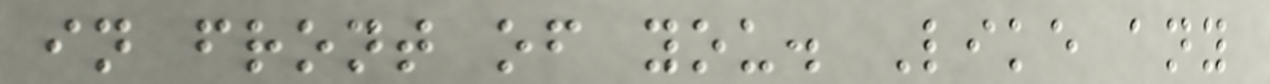in front of you. Like any
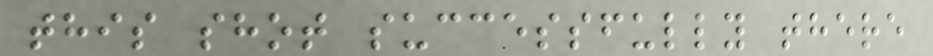this shot successfully there
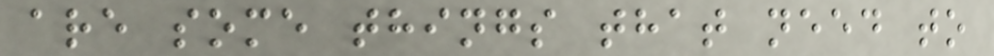are some things that need to
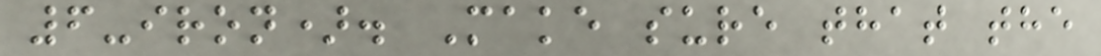6-iron). Make sure that the
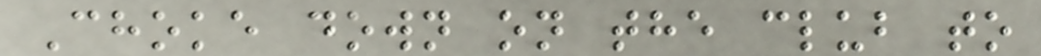Choke down on the club to
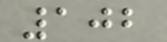102
